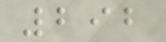292
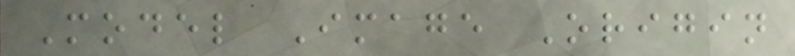Model Image Origin
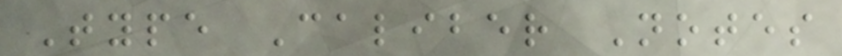Type Caliber Notes
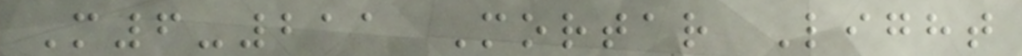M6-211 Mortar Light
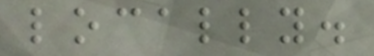locally.
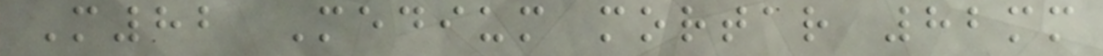M82 Medium mortar 82mm
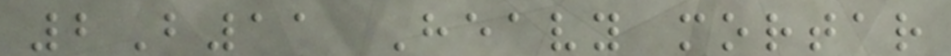2B11 Heavy mortar
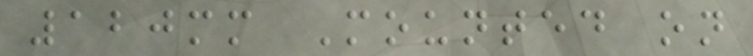120mm Mounted on
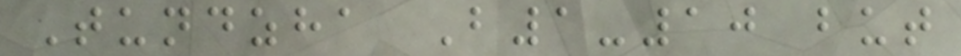Tundzha B1-10 but
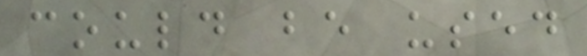could be used
